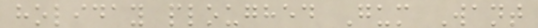holiday ploughed Gum Want
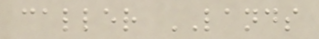caller LANDS
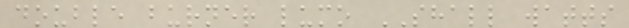double burner lumo SHALL watts
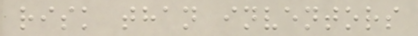risk than inventors
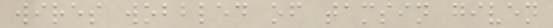wires wobbled of tamsin given
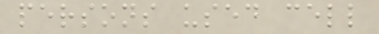persons used cell
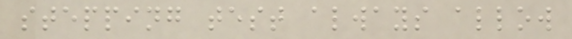stepping test always allow
